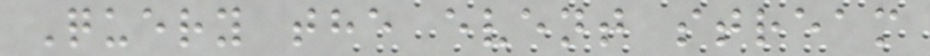Query the event stream
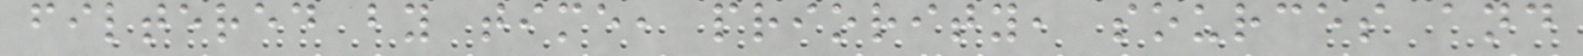filtered by time, priority, sources and
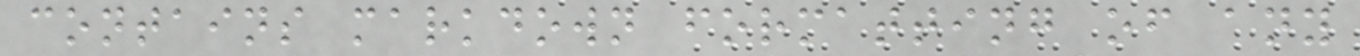contains markdown formatting of any
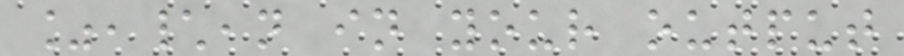%,\,n in your output
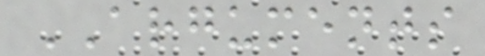ARGUMENTS
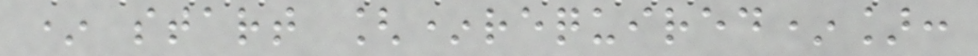* start [*required*]:
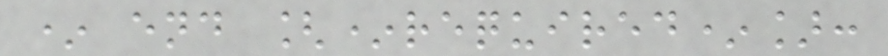* end [*required*]:
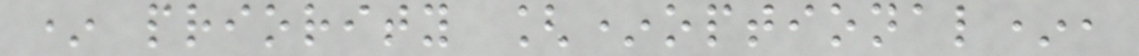* priority [*optional*,
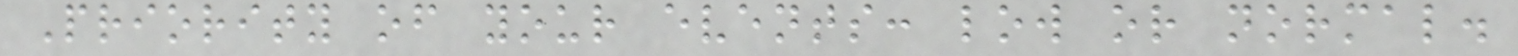Priority of your events: low or normal.
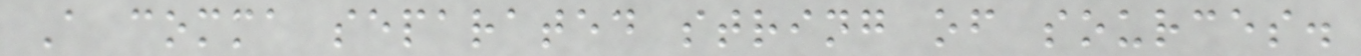A comma separated string of sources.
